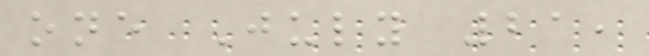one July 21,
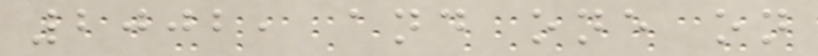2002, and one on
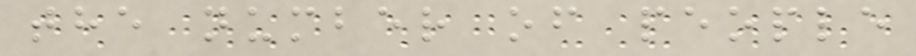the number of people
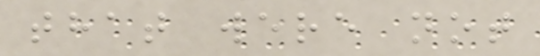that were not
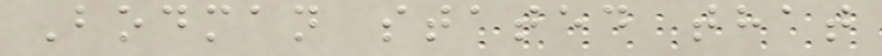Bodman stated that
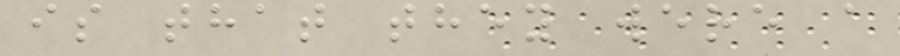is that they were a
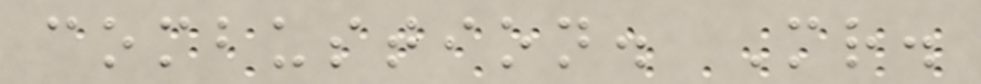combustion. Mr.
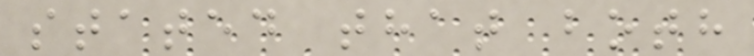stated that both
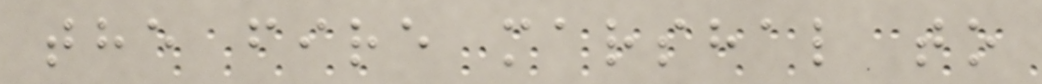the fire marshal to
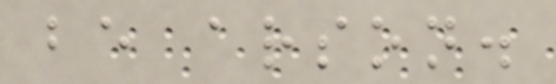be arson.
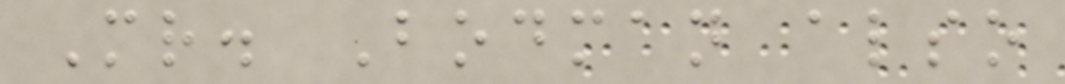Mr. Bodman also
